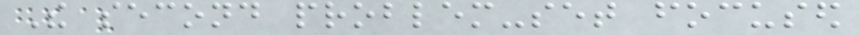The second problem-set focused
